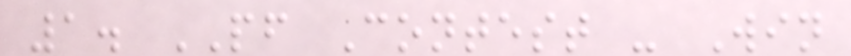1. PF Contest - Win
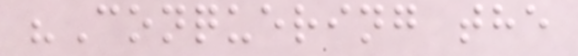"Conquering the
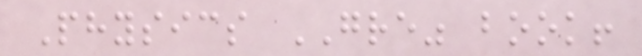Physics GRE" book!
